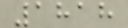1818
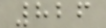826
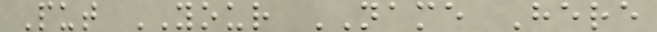Put YOUR NAME Here
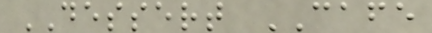DESSERT CAFE
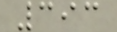393
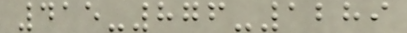415-876-1289
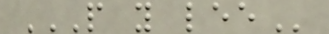P Y LEE
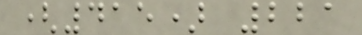(415) 221
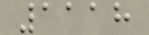1118
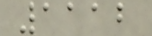1112
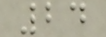24
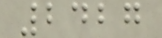2427
